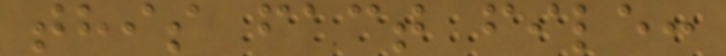this fact file:
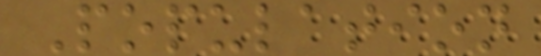Population
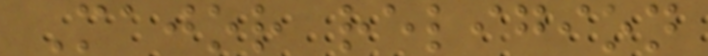Major religion
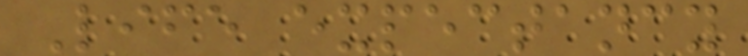Life expectancy
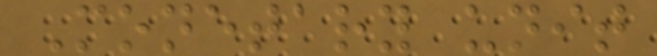Monetary unit
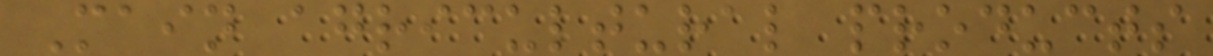Main agricultural products
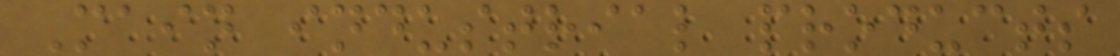Main industrial products
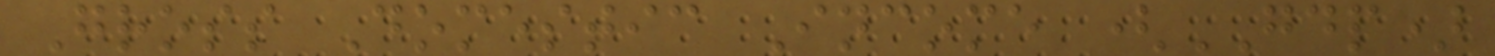Gross Domestic Income (GDP)
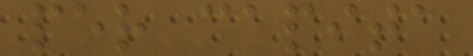per capita
